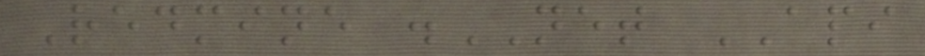Redmine .NET API
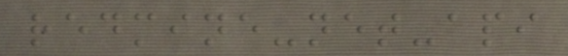redmine-net-api
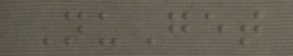NuGet
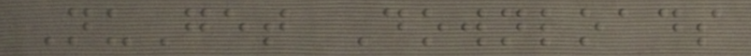NuGet Downloads
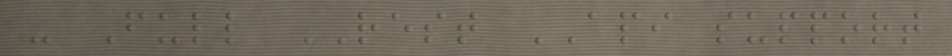- Full REST API support
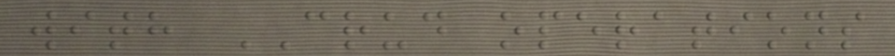with CRUD operations
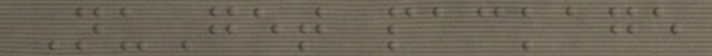NuGet package
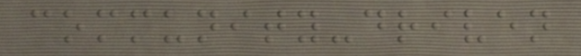community-driven
